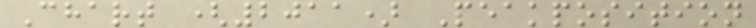Chart (2011) Peakposition
